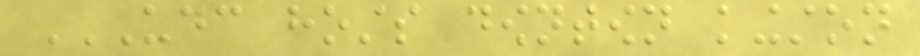UDC HOSTS DOWNTOWN KINGSTON
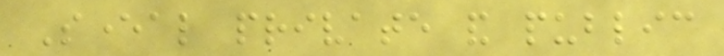Several private and public
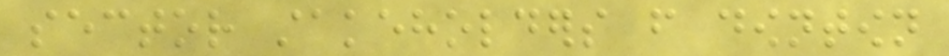sector stakeholders from downtown
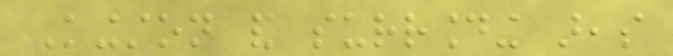Kingston and surrounding areas
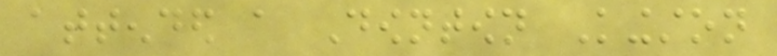attended a Downtown Kingston
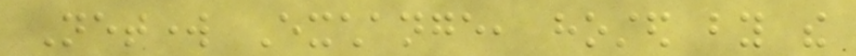Network Exchange, hosted by the
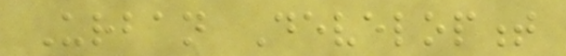Urban Development
